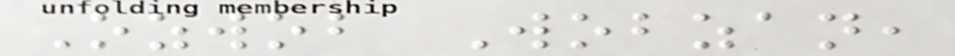Ozwob Wobzan,
